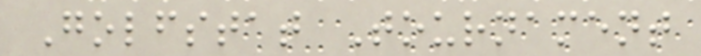Golfstat Tournament
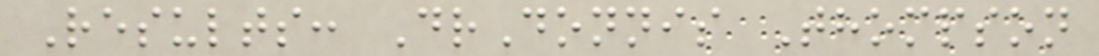Results: DrDonnis Thompson
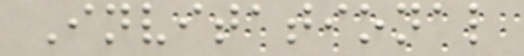Invitational
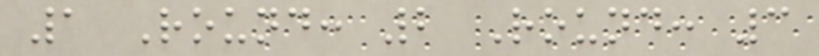1 Round: 2 Round: 3
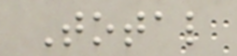Total
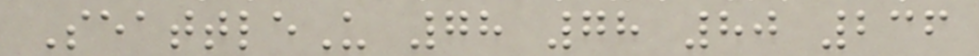SeattleU 78 78 80 236
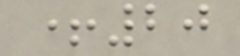+20
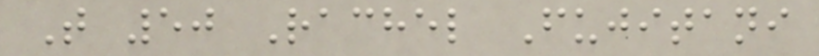T 50 Rachel Fujitani
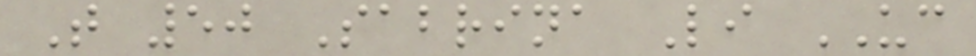T 50 Sabrina Li UC
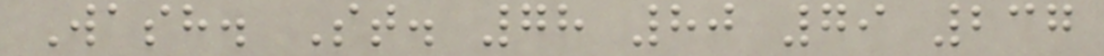Wash. St. 78 80 79 237
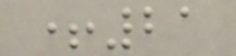+21
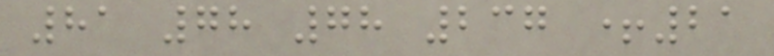81 78 78 237 +21
